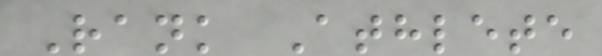Rank Athlete
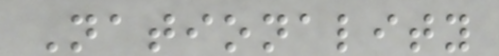Nationality
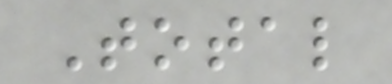Total
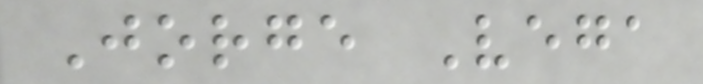Jorge Vega
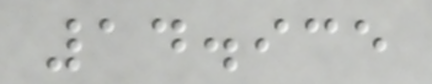14.935
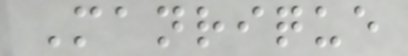Manrique
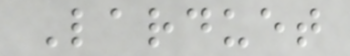Larduet
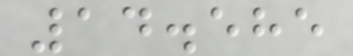14.585
